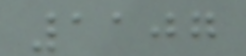1107
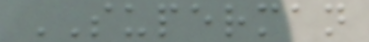SUPERMAN
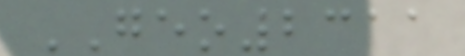GEO2311
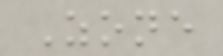Zone
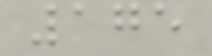175
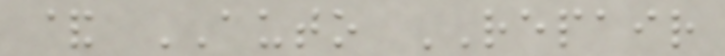& AUTO REPAIR
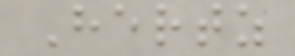Hertz
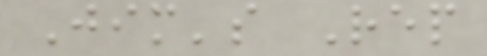Jim's Rep
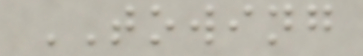TOWING
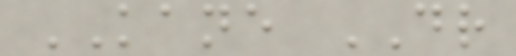KANE DR
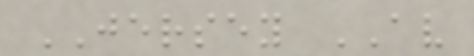JERSEY AV
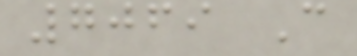7069 C
